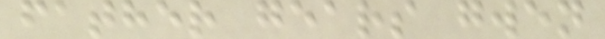father gears gwen
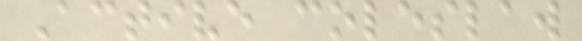Active coleslaw
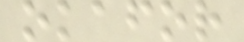okafor
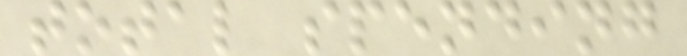total spending
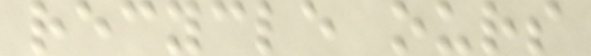recycle ours
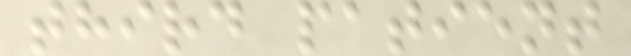third patient
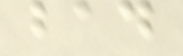bad
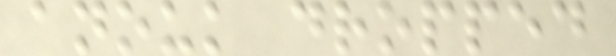anouk dropped
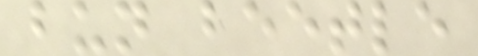bun beetle
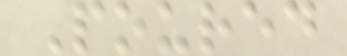Poured
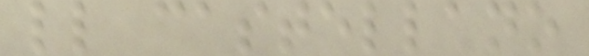ll castellano
